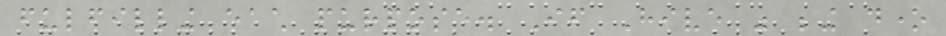fulfilling each purpose. If Hive was being done
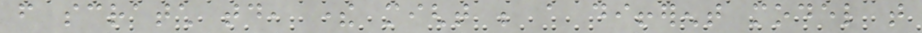from scratch today, there might be a different model that
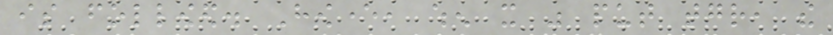is followed. However, when it was put together, the
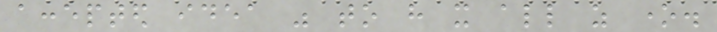accepted idea was to have it all as one.
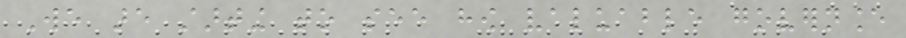We are starting to see how valuable governance
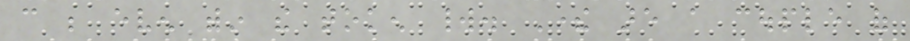can be even within the token world. There are a couple of
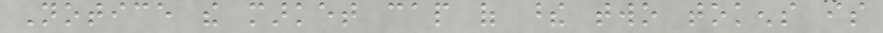Notice the market cap of these two tokens is
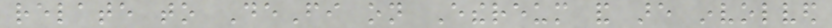relate to DeFi on Ethereum and are involved
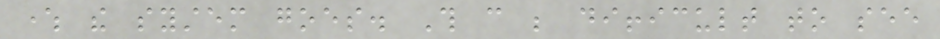where the system goes. This can be difficult to see
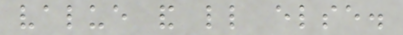value and little else.
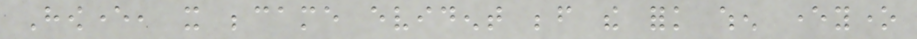However, it became evident before the fork when everyone
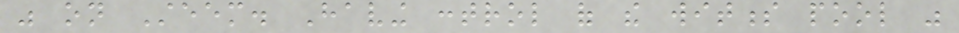was on Steem. Having control of the witness pool was
